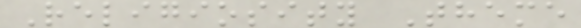Religiosity Theme
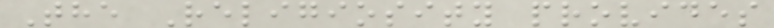The Religiosity provides
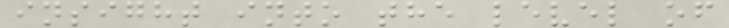insight into the level of
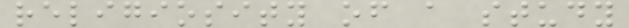religiosity of a study
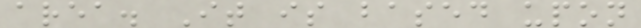area. It is based upon
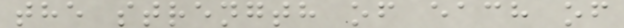the strength of each of
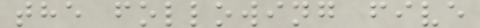the following five
